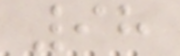98
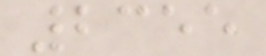2355
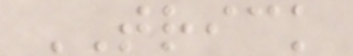TRICK
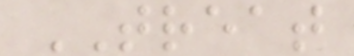TREAT
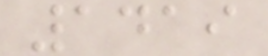1419
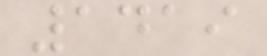1419
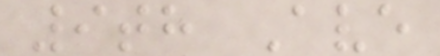9th Ave
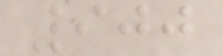900
